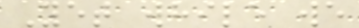Yet while we
